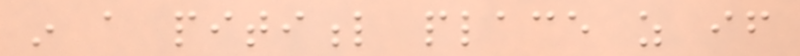in a pitiful place as if
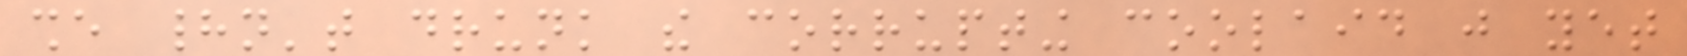she hadn't drunk the corrupting coolaid just yet
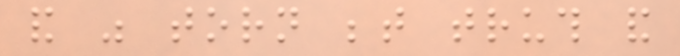and was torn between truth and
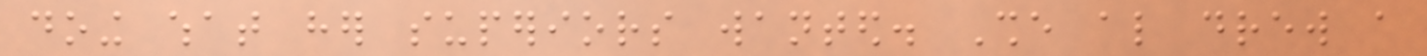doing what her superiors wanted. She also drew a
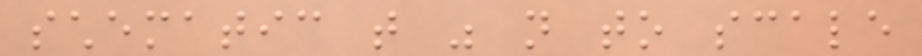schematic that was not to scale
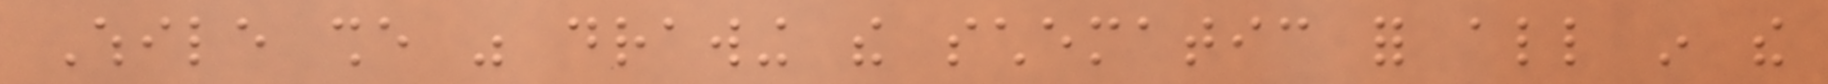While she was drawing the schematic for all in the
